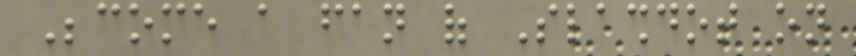Become a fan of Slashdot on
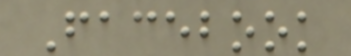Facebook
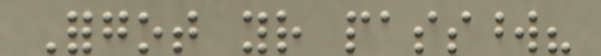Forgot your password?
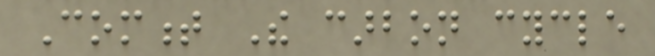Comment The carbon cycle
